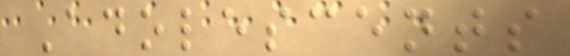Adolescents
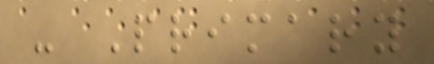- Primary
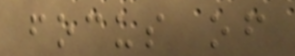focus of
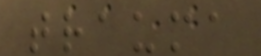trauma
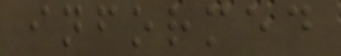informed
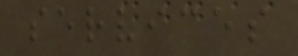services
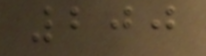200
